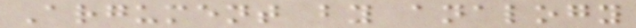Argument by analogy
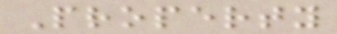Property
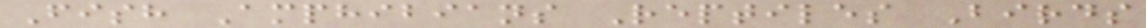Fish Amphibians Reptiles Birds
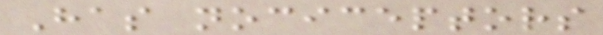Has nociceptors
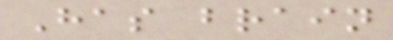Has brain
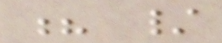? /
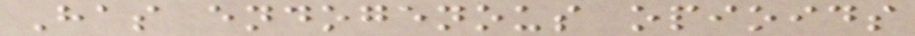Has endogenous opioids
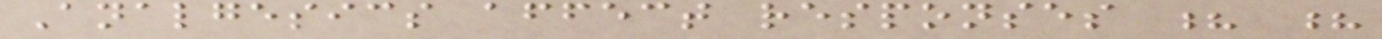Analgesics affect responses ? ?
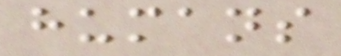humans
